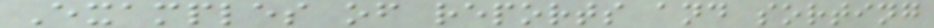Examples of reports and sorting
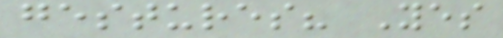gestures? Yes
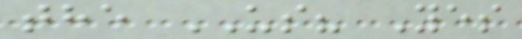the US? Yes
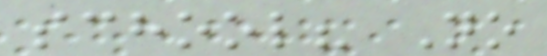school? No
